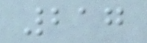217
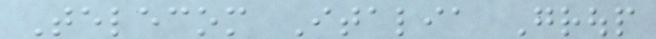Telecom Italia Group
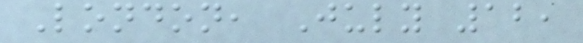London, July 12,
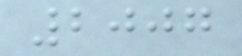2007
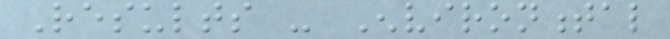Results - Environmental
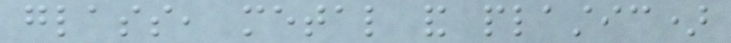glass, metal and plastic)
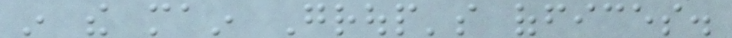in the main Group's offices.
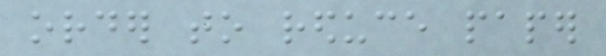order to reduce paper
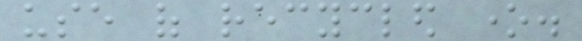use of recycled one.
